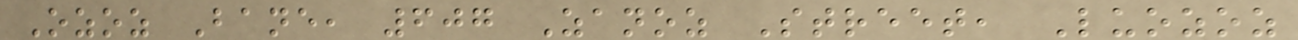Ozoz Bane, 607 Zanoz Street, Luozoz
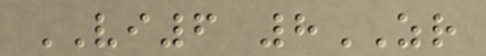VI6 8ZR
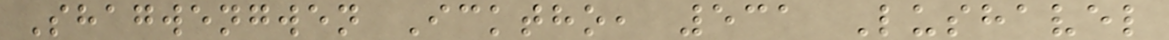Shagwengwen Icktho, 531 Lushavel
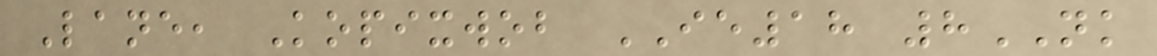Lane, Kopixwob IE18 8NK
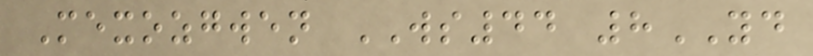Mexozgwen WS44 8YD
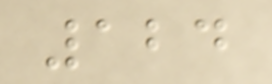124
